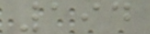194
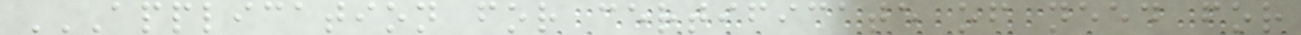APPLICATION FOR CERTIFICATE OF NEED FOR
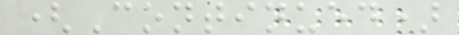(Continued)
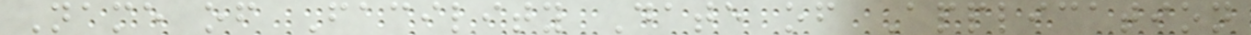Name of Facility Date of Application
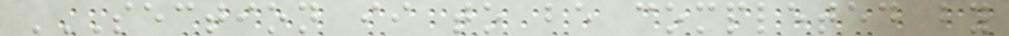SECTION II TO BE COMPLETED BY
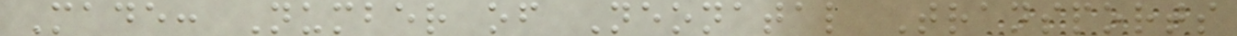Made: Number of Neonatal Transports
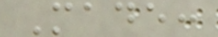Made:
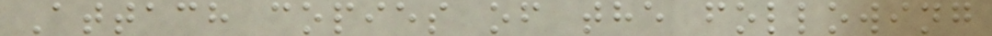Attach copies of the following
